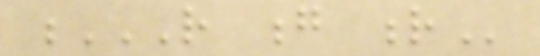R G R
